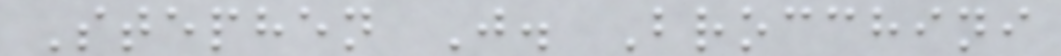Stephen J. Brocchini
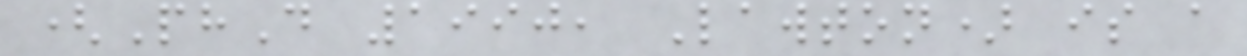(PhD 1990, Lawton) is a
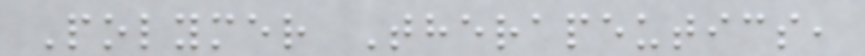Polymer Therapeutics,
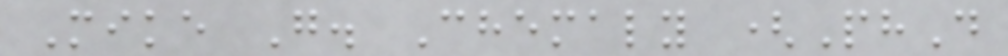Mike G. Chemaly (PhD
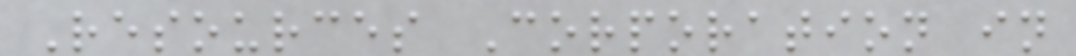Resources Corporation in
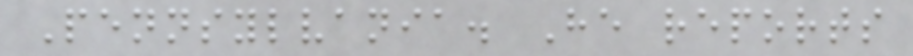Pennsylvania. He reports
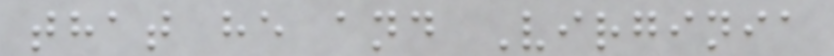that he and Virginia
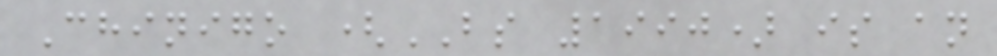Chinigo (BS 1990) is an
